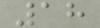18
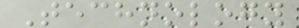Technology
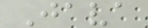Java
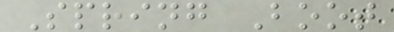Spring Boot
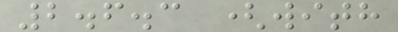2.6.3 (with
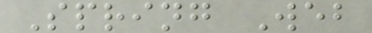Spring Web
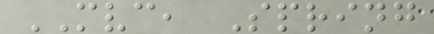MVC, Spring
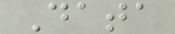Data
